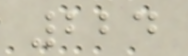224
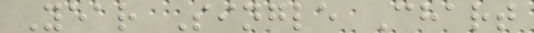Year Single Chart
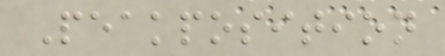Peakposition
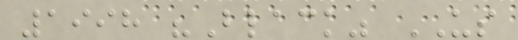1998 "Black" US
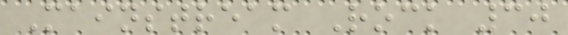Mainstream Rock 30
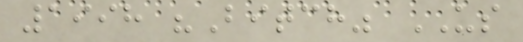1998 "Bitch" US
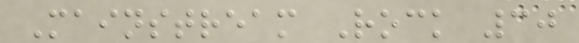Mainstream Rock 30
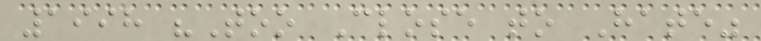1998 "Too Close to Hate"
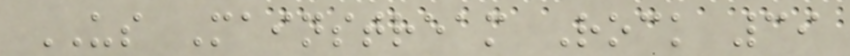US Mainstream Rock 39
